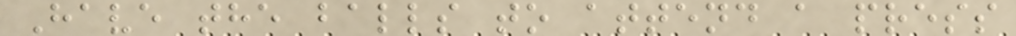Have the balls to attend a press
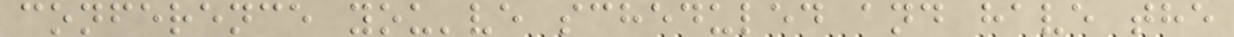conference you've scheduled and have the
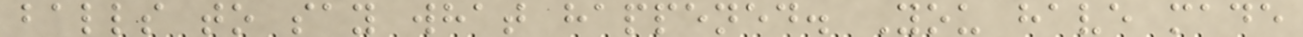balls to say what happened. You have made
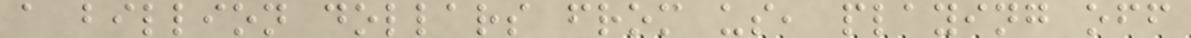a billion dollars from us, playing off
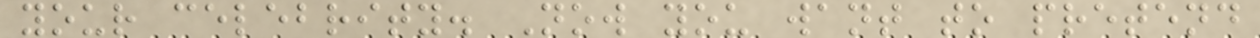your celebrity. Now you want to pretend
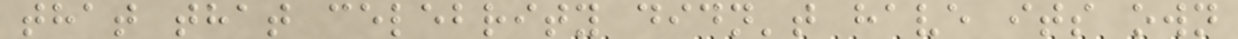that that celebrity didn't have its own
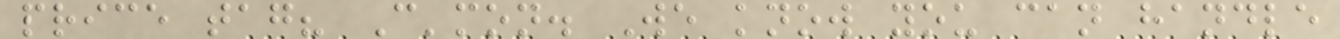price tag? C'mon. We know you can handle
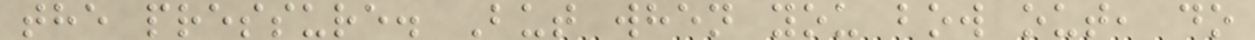the pressure. But when you bow out, do
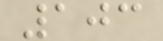103
